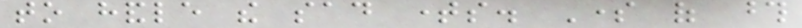to handle the sad times. Some of those
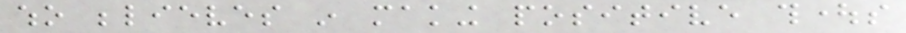who believes in making positive thoughts
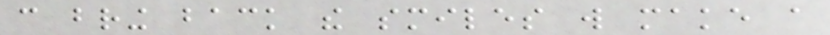can bring back the smiles will make a
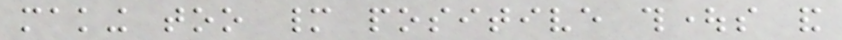making too many positive thoughts and
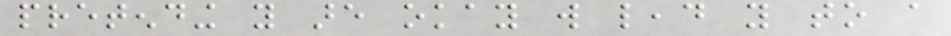pretending you are okay will lead you to a
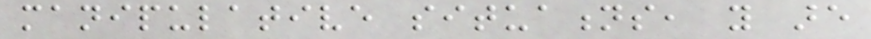manipulative situations, you are
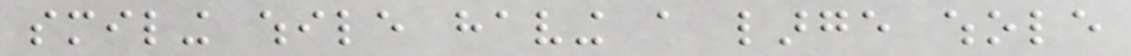smiling while having a large whole
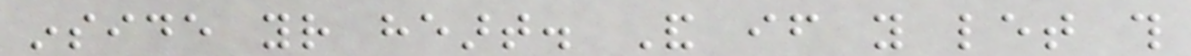inside your heart. And if you let this
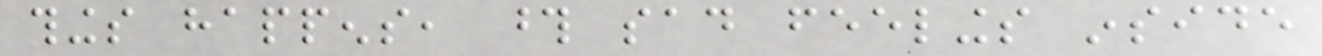things happens, those sad feelings inside
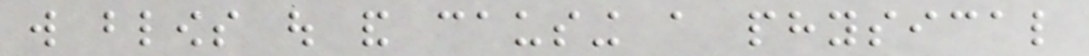will blows out and causing a physical
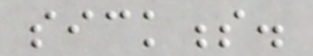sickness.
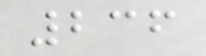236
